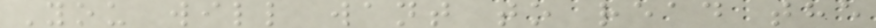You will want to read the
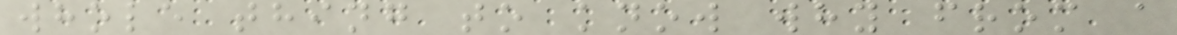whole thing to know why from a
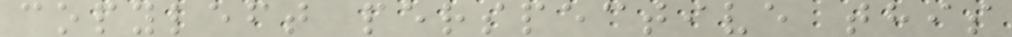copyleft perspective this
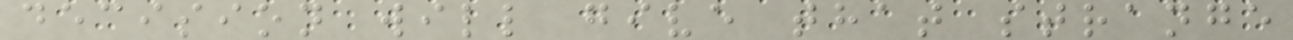decision will give that strange
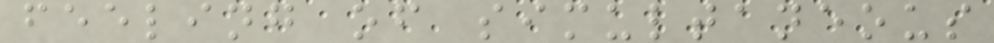feeling of simultaneous
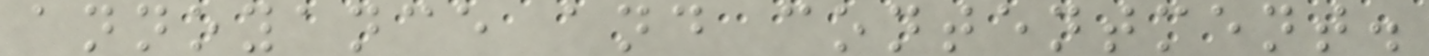annoyance and contentment.
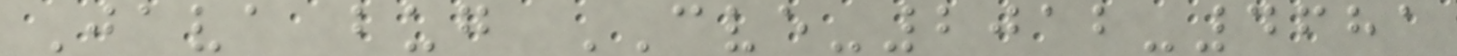Java bug CVE-2012-4681
